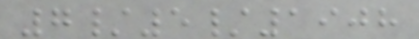7/5/1908
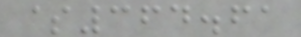$364.61
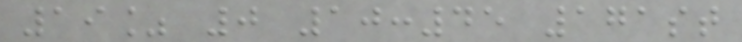19% 0 10:45 171st
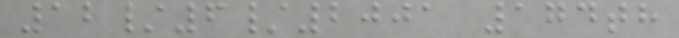12/6/2001 174th
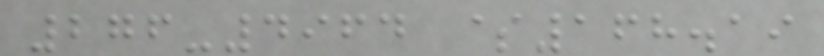276-4964 $168.19
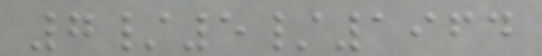7/5/1964
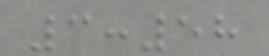3:58
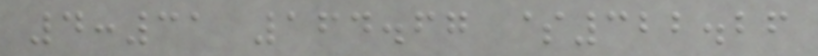4:31 164.67 $322.26
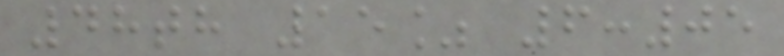48th 15% 6:05
